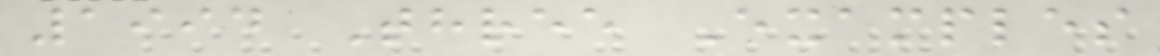1994 Three Examples
